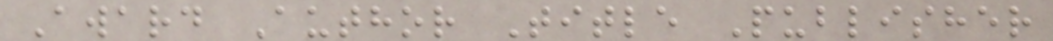Award Author Title Publisher
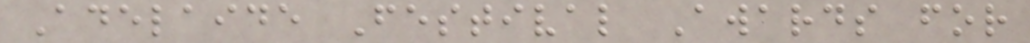Adelaide Festival Awards for
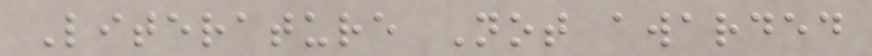Literature Not awarded
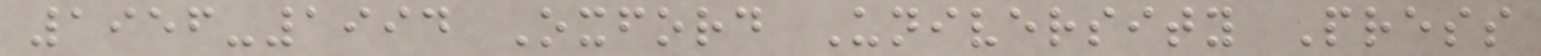1956-1994 Oxford University Press
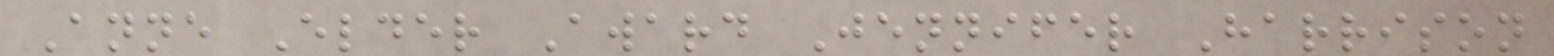Anne Elder Award Jennifer Harrison
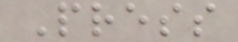Press
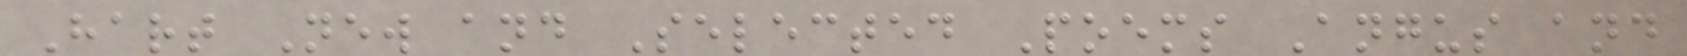Hart New and Selected Poems Angus and
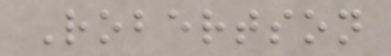Robertson
